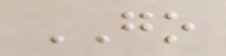GO
